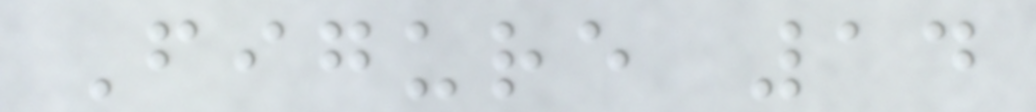Figure 14
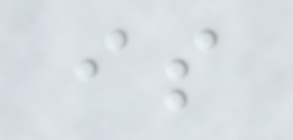is
